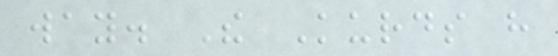way. The Kurds have
